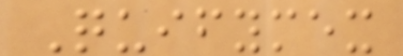Quifymex
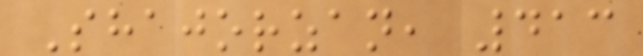Shajorzan, 413
